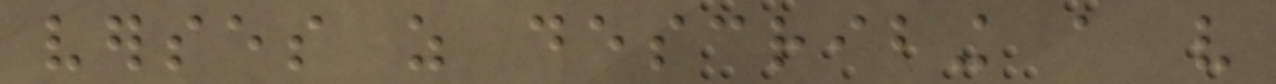verses as describing a very
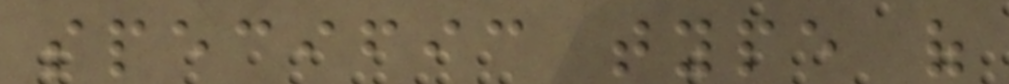specific type of
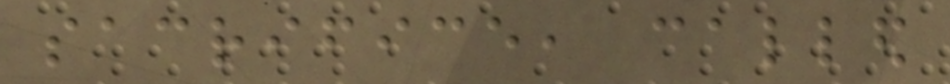sacrifice, called
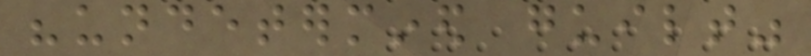"undetermined guilt"
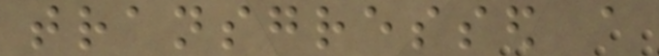transgressed a
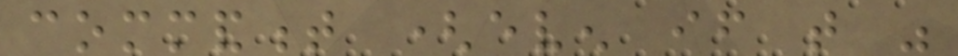commandment (even if that was
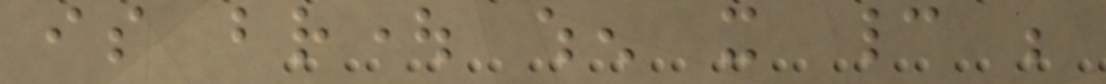is brought when it cannot be
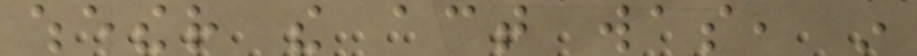whether the act was, in
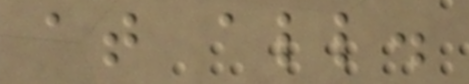at all.
